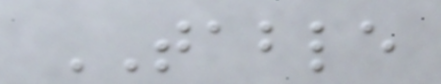TABLE
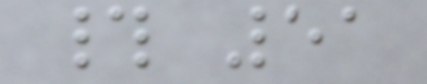# 51
